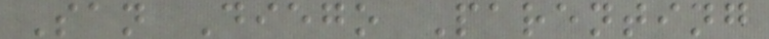San Diego Parenting
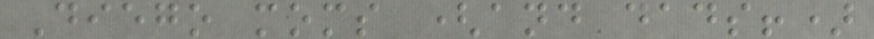Diego moms (and dads!)
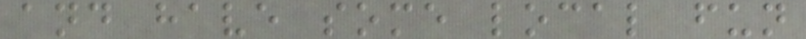and have some local fun
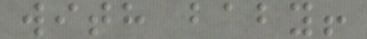with baby!
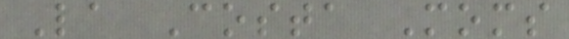La Costa Moms
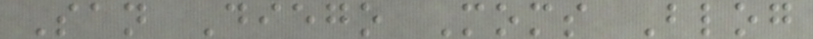San Diego Moms Blog
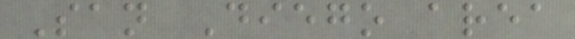San Diego area
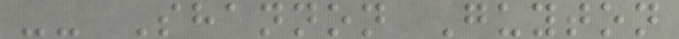-- Shannon Guyton
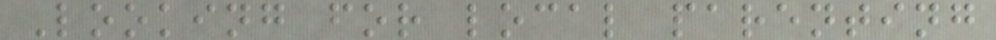Looking for local parenting
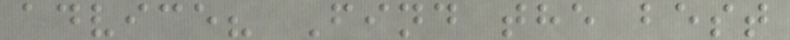advice? Find the best
